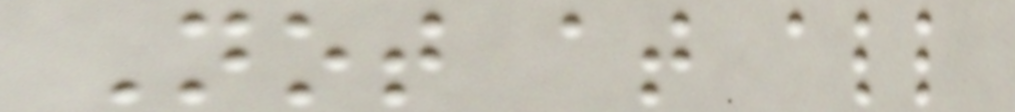Not at all
